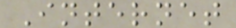Internet
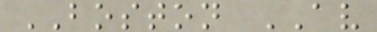BOSTON AV
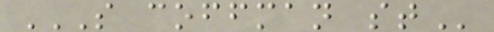S COFFMAN ST
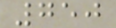750
